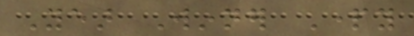Year Winner Party
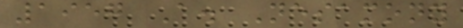1957 A. Nesamony
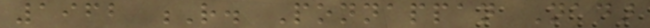1962 R. Ponnappan Nadar
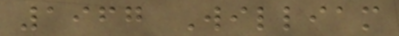1967 William
